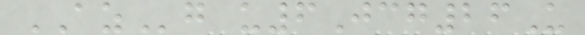AZg u6Jcg26U
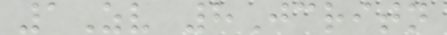1Zv 8Jcritn
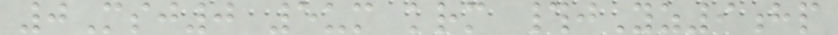0Msj0 5um krm #jYz9hp
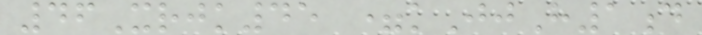46Xrjk45 =kJjH1d
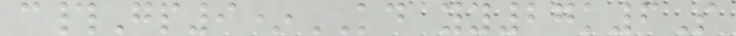c#Gp9*KD yy27k6S
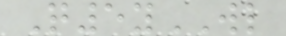Q5yWL
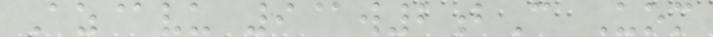Az@vu 9@w2bC Uom
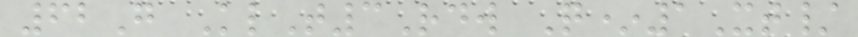62G KlT3Rdw Q*1Xt/
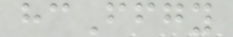hcFfgy
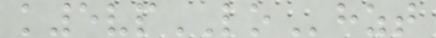k5vpLOhzt
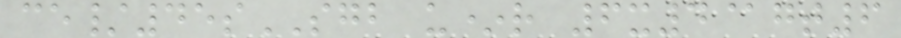ce/45sSGB u*r 6x4@gt6
